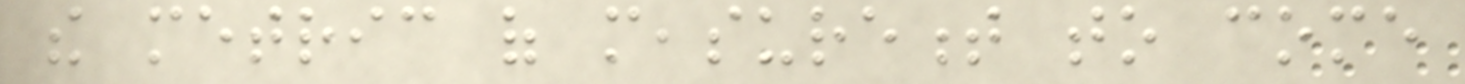the metric of measurement to come
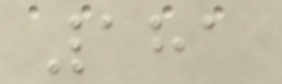181
